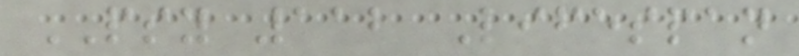PSY 112 Lifespan
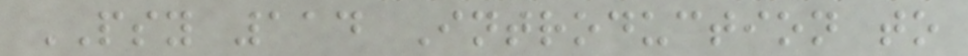PSY 114 Introduction to
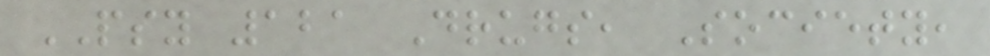PSY 121 Drugs, Society,
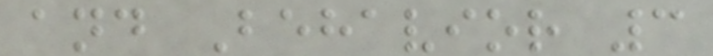and Behavior 3
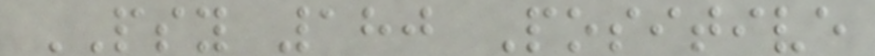PSY 180 Positive
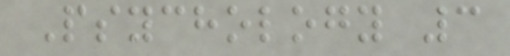Psychology 3
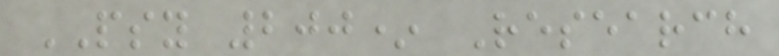PSY 200* Research
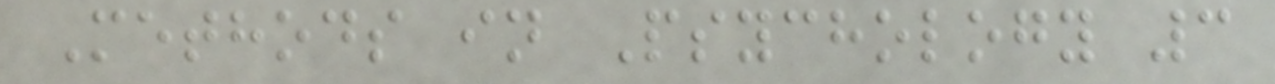Methods in Psychology 3
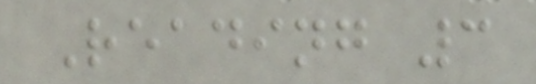Reading 3
